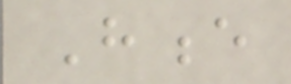Hence
